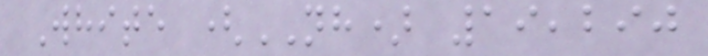White (NH) 19,290
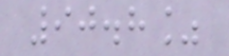90.8%
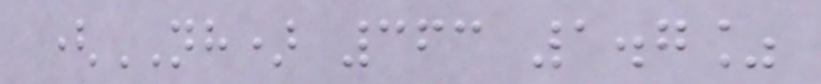(NH) 363 1.7%
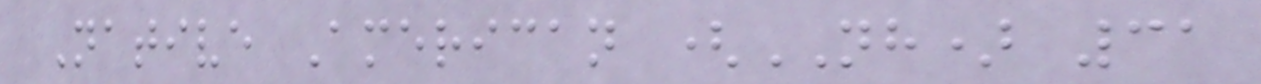Native American (NH) 31
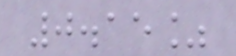0.15%
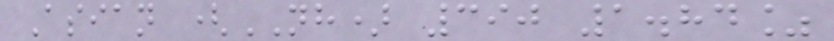Asian (NH) 390 1.84%
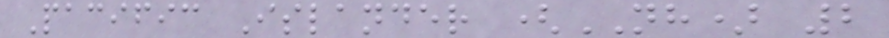Pacific Islander (NH) 2
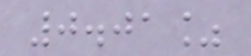0.01%
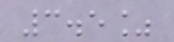3.5%
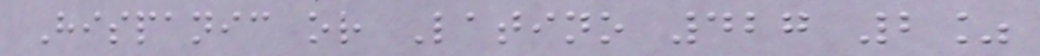Hispanic or Latino 427 2%
